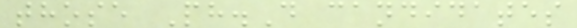those Ph.D candidates
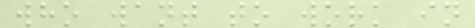who want to work in
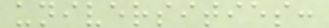universities:
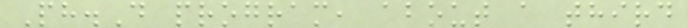Ph.D program, about a third
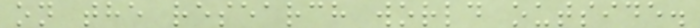on the research world outside.
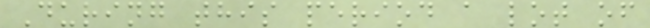During this period a lot of
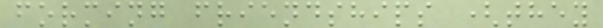forming friendships (they
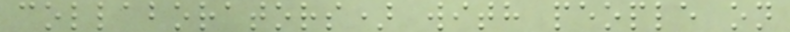collaborators) with people on
